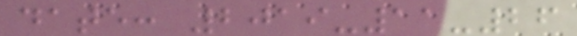date: 2019-11-26
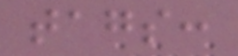tags:
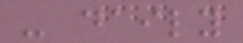- daily
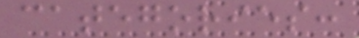categories:
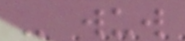- wuw
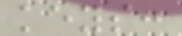keys:
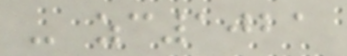- zc1021
